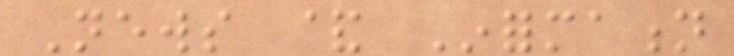News & Information
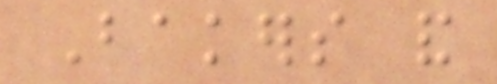Bakers and
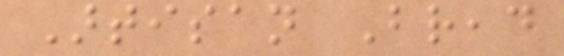Artisan Bread
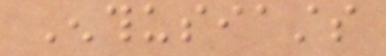Enthusiasts
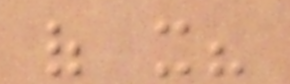of it?
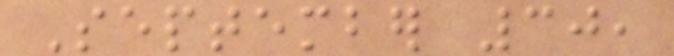September 30,
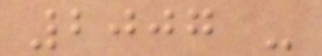2007 -
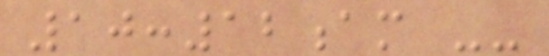10:12am --
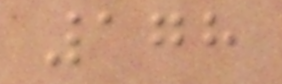178
